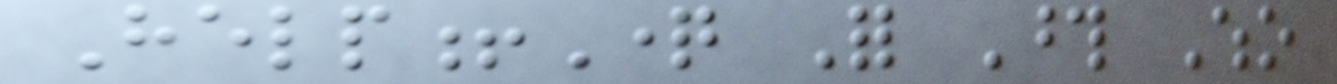Help!Question For Those Who
